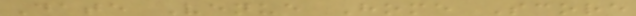Date Venue Home Score
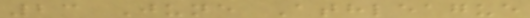23 June Athleague
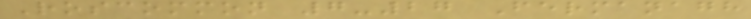Roscommon 7-27 Fermanagh
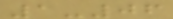1-06
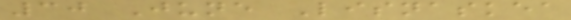30 June Lisnaskea
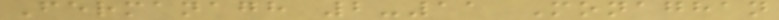Fermanagh 2-11 Monaghan
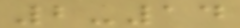2-14
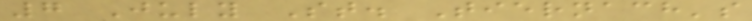7 July St. Tiernach's
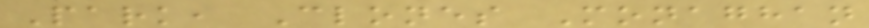Park, Clones Monaghan
